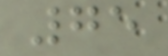75
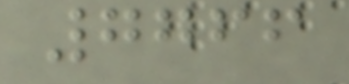7766
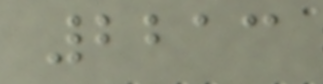2213
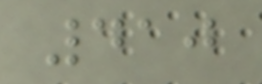410
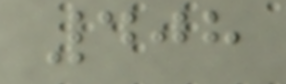408
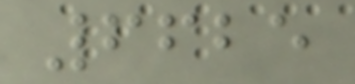6625
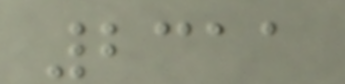2311
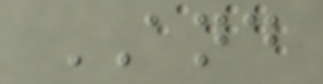AND
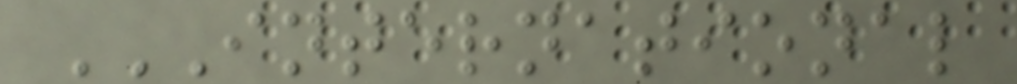INTERNATIONAL
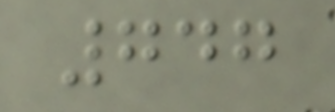747
